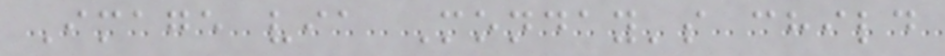Image via Monday's child
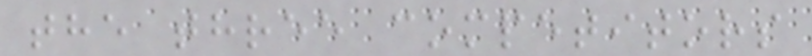the three competitors
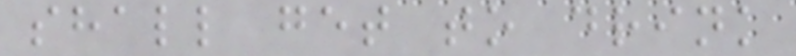shall get to drink
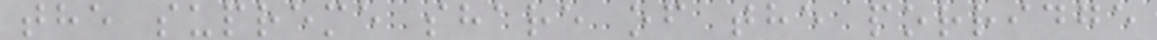the supreme share of the porridge
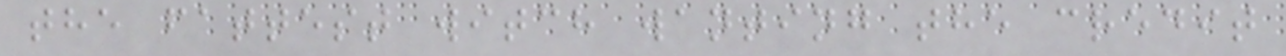the fattest witch wanting the credit
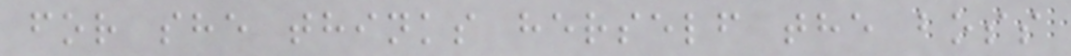for she thinks herself the boss
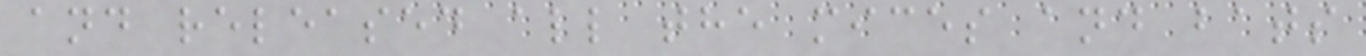and released all the mices and bats
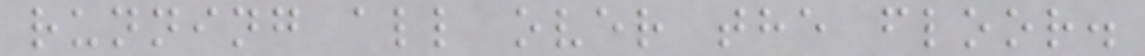running all over the floor.
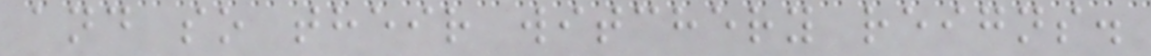and so their witchery reigns.
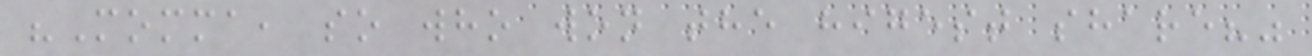"Momma, so who won the higest share?"
